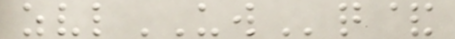zvlUWq&
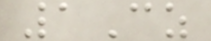1Cz
